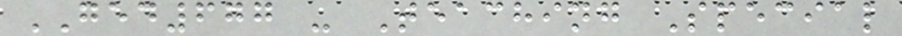GED677 - Teaching Special
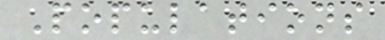Populations
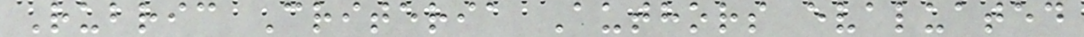Rubric Criteria Authors evaluated
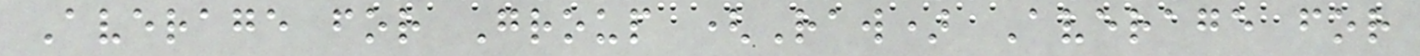Average for Group (Raw) Average for
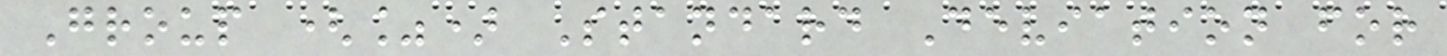Group (%) Standard Deviation for
